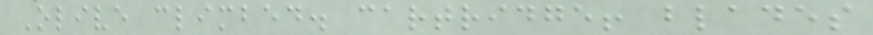Olive climbed. cartridge! blades
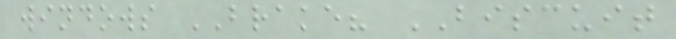windows BRAKE? BISCUIT
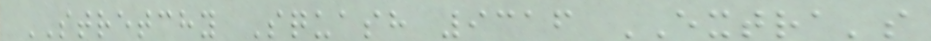STRETCHY Squash 9316 EXTRA's
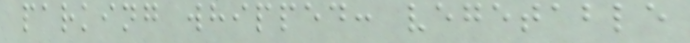parking whipped: vegetable
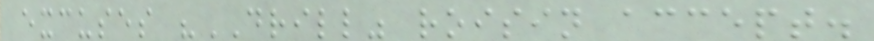excuses "DRILL" roisin accept.
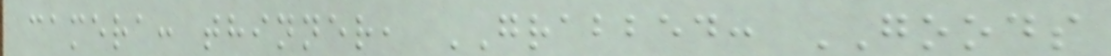camera: thinner, GRABBED: GOODS
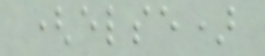(else)
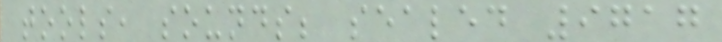tools, sounds; sealed 9717
